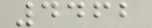4462
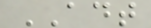ADT
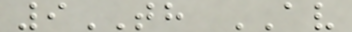9TH AV
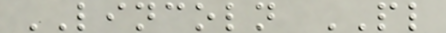LINCOLN PL
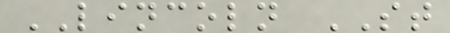LINCOLN ST
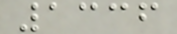1336
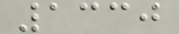1330
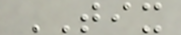TIX
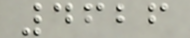4626
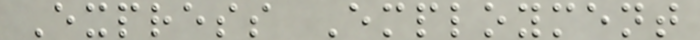Express Employment
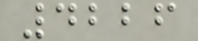4226
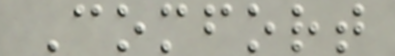Comfort
